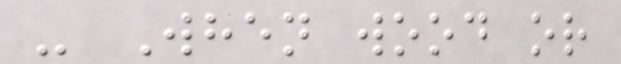- When wood or
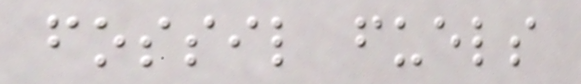fossil fuels
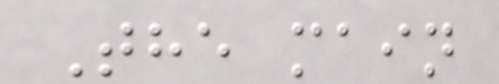The main
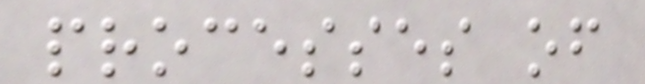processes of
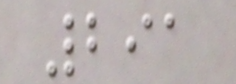291
